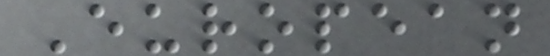European
